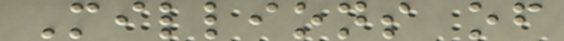Millions of
